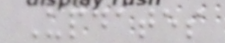Updates
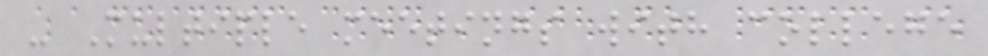- Multiple meetings with college
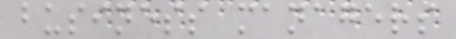business managers
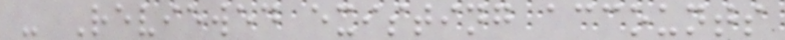- Reviewed existing accounts
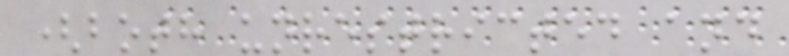(both unrestricted and
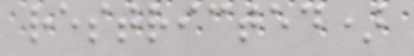restricted)
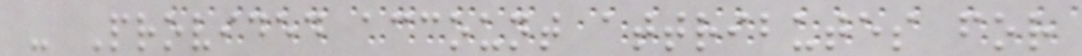- Provided account attributes for
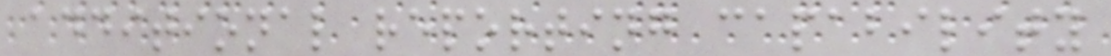additional reporting capability
